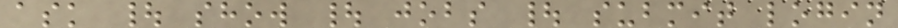ask | show | jobs | submit login
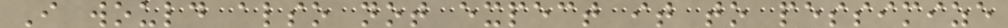I would also not expect it to pessimize
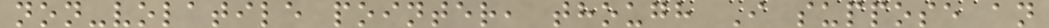non-volatile pointer, though I suppose an
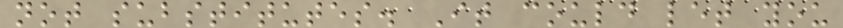not substitutes. It could let you
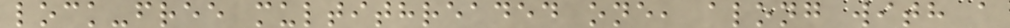lock-free multithreaded one, along with a
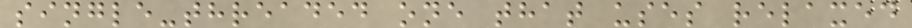single-threaded one that uses relaxed
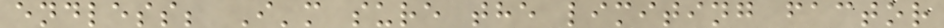endless; I'm sure the limiting factor
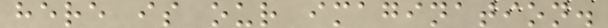here is our imagination.
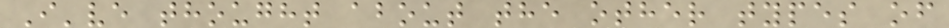I've thought about the other types of
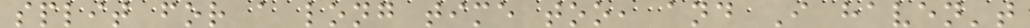split for a long time too, and I haven't
